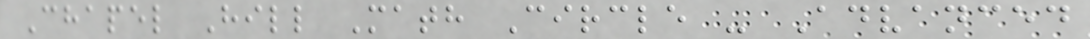Chapel Hill Math Circle - Advanced
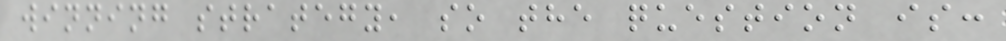winning strategy, so the question is:
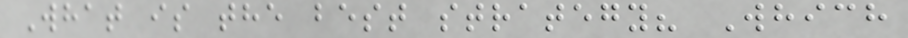What is the best strategy? Which
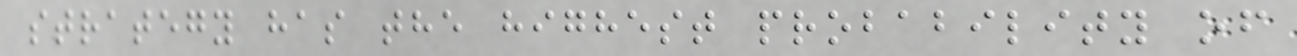strategy has the highest probability of
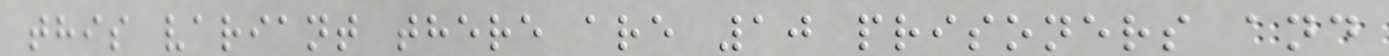this variant there are 10 prisoners and
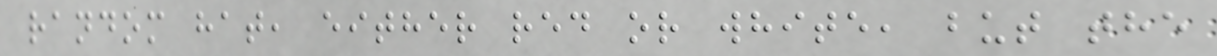random hat, either red or white, but the
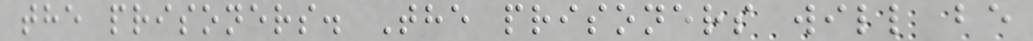the prisoners. The prisoners will be
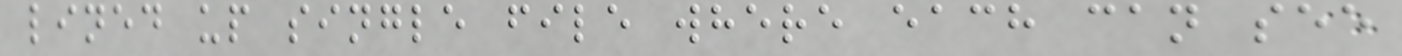lined up single file where each can see
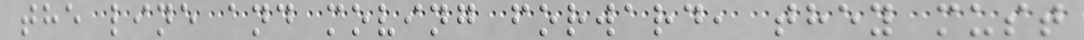the line and moving forward, they must
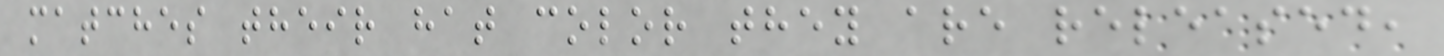matches their hat color they are released,
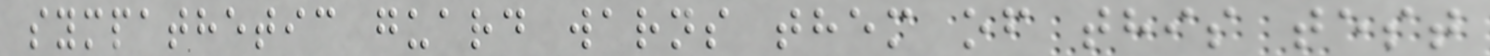sympathetic guard warns them of this test
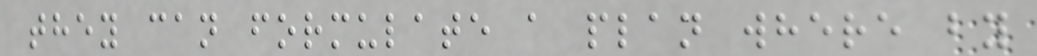they can formulate a plan where by
